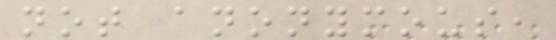not anonymous,
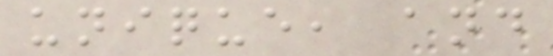unique, and
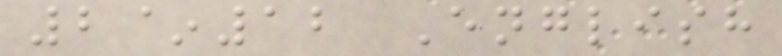2~12 English
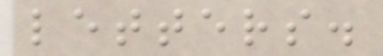letters.
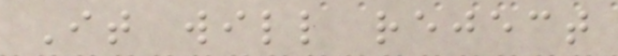It will reject
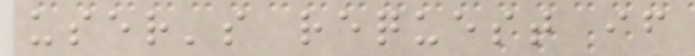user's request if
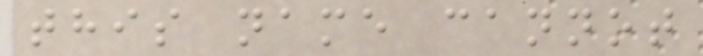this name cannot
